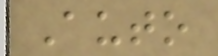Auto
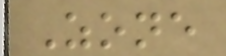Zone
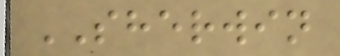SHERWIN
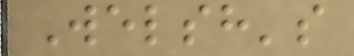Welsh's
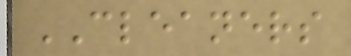CLEANERS
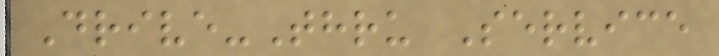Drive-Thru Service
